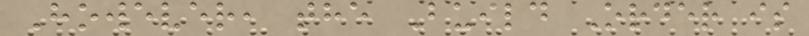However, the Build Order is
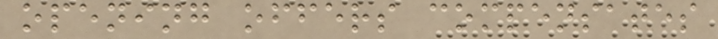opening offers compensates
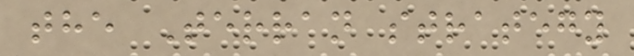the Terran strategy
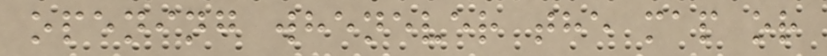opening whenever the map or
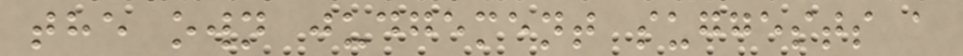the own judgement suggests a
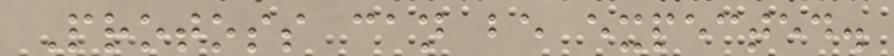Protoss can be expected.
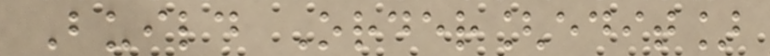Build Order[edit]
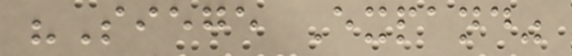"Siege Expand"
